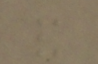and
